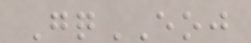GqEOJ
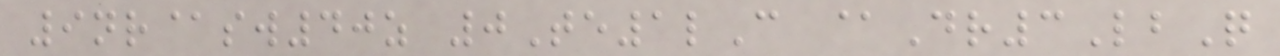9nr@sw40z 0Te1lC @Dr3LbQ
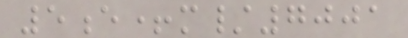5e+m/7001
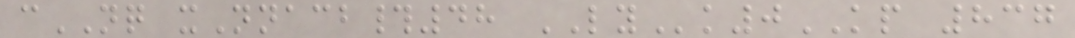cNQ xNnacb#48 LYk0KP 837
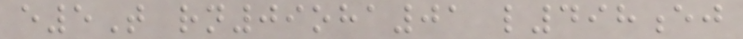e5T rn09oha01 l498ej
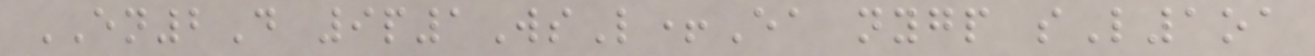EN2D 9p1WsL+Ea nygp sL1oa
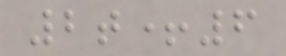2t+6
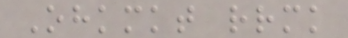Ohkmkt rrmk
